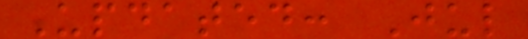Updated: Jul
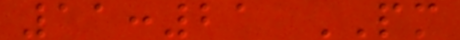11:21 PM
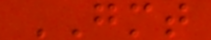GMT
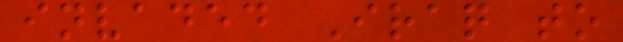invaded Iraq to
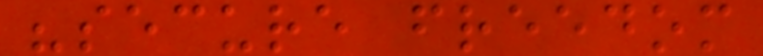"secure freedom
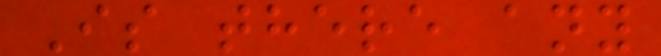Is there any
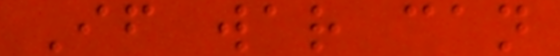If war can
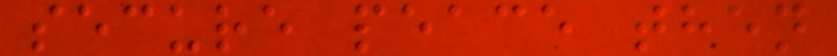secure peace then
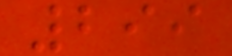299
